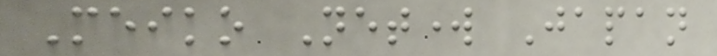Meiko Network Japan
